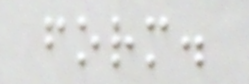form.
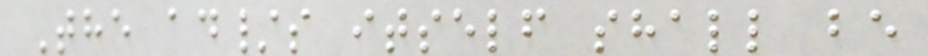The ad/s itself shall be
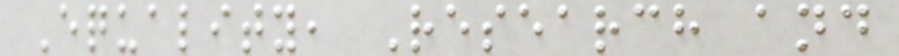Equality, Research and
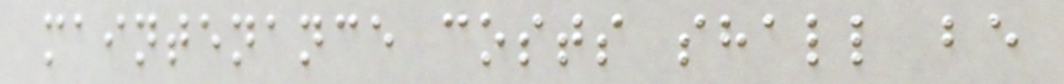maintenance costs shall be
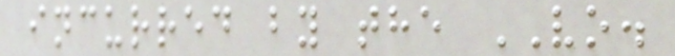incurred by the VO.
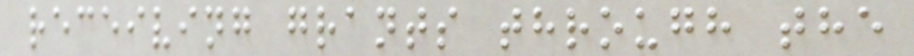receiving grants through the
